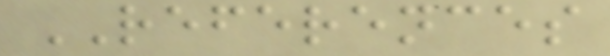REFERENCES
